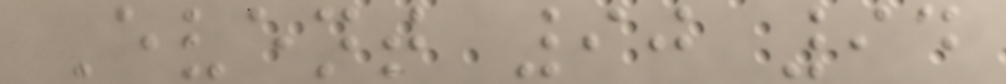Event 90 94
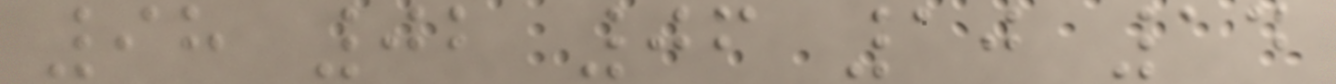98 02 06 10 14
